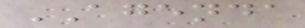AGENDA
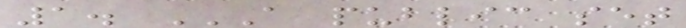1. A PUBLIC SET
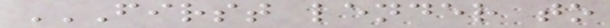FIRST LENDER TO
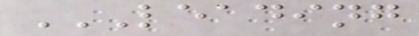LEADING
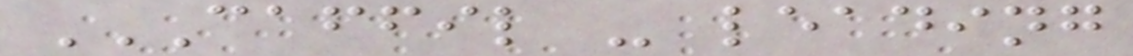CAFFIL - LEADING
